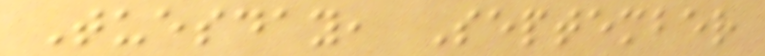Tuesday, September
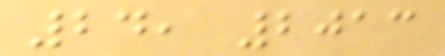24, 2013
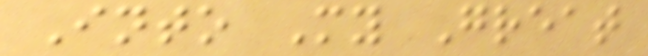Into My Great
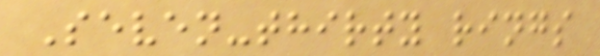Seven-thirty rings
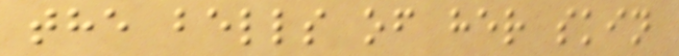the bells of her skin
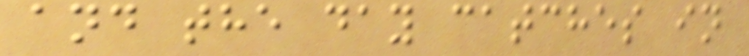and the day catches in
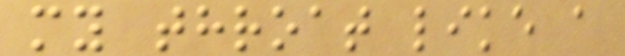my throat like a
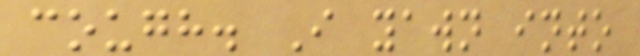cough. I yawn into
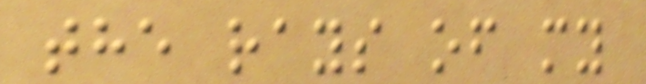the rays of my
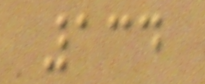134
